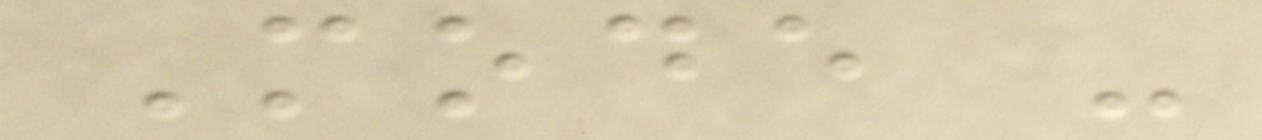Mode -
